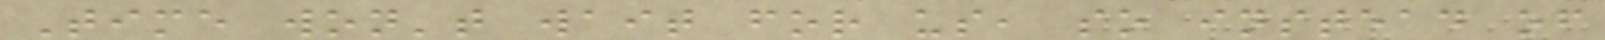Time won't wait for us, so instead of
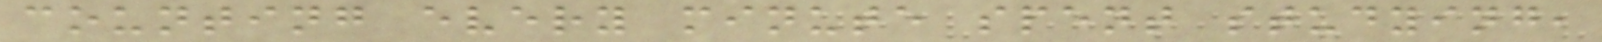counting every minute spent studying,
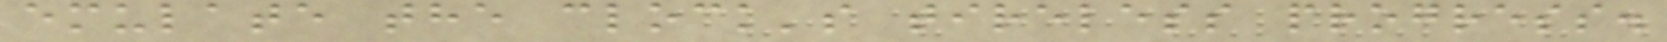emulate the clock's tireless progress.
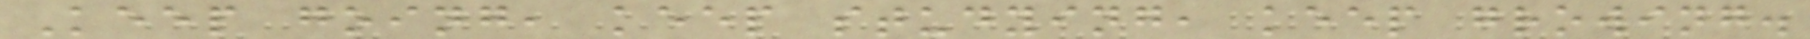Keep going, keep studying, keep growing.
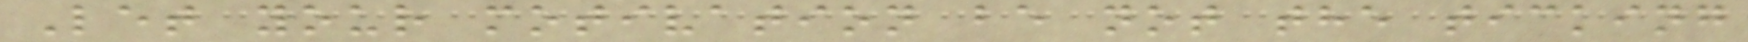Let your motivation be not the ticking
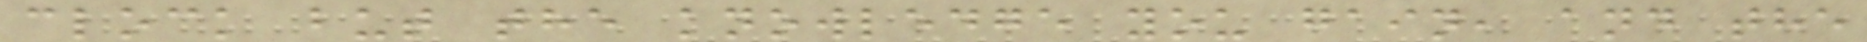clock but the knowledge you gain, and the
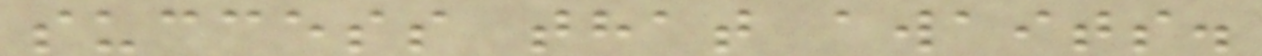success that awaits.
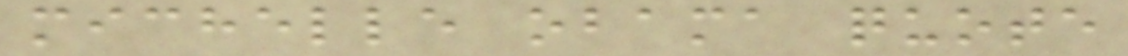michelle obama quote
